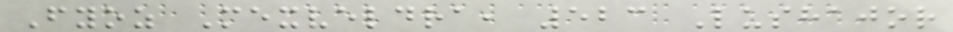Fyoz Mexveldra, 523 Lushajor
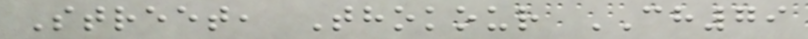Street, Thokour CH79
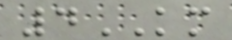4KM
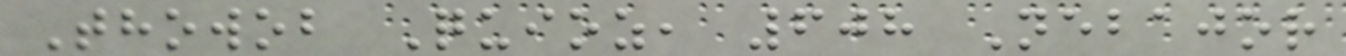Thowob Quioz, 608 Nebajor
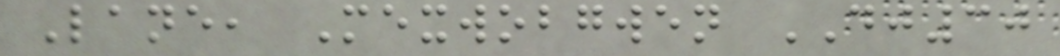Lane, Mexwobgwen DJ30
